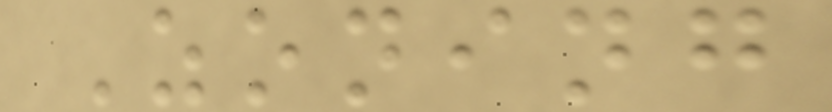Zoning
